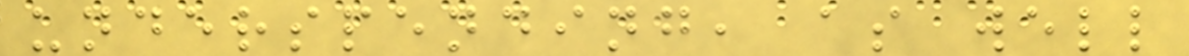underspending, as well
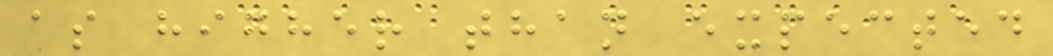as higher than expected
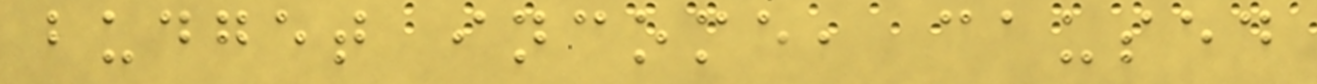budget income, caused
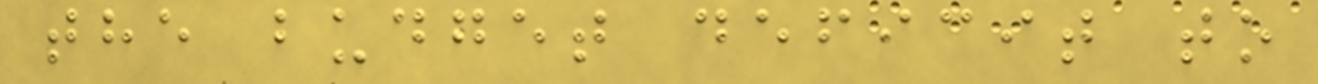the budget deficit to
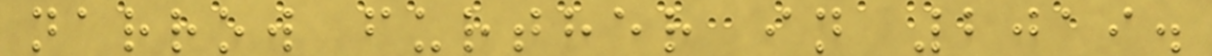narrow further in 2019.
